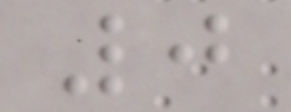0
